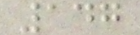147
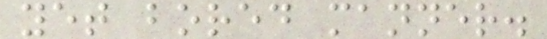yet bored manner.
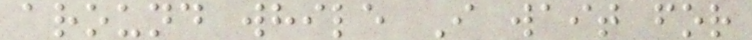around while I wait for
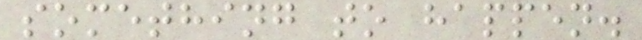something to happen.
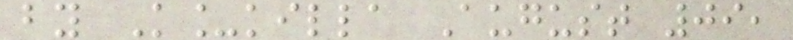by K_killa August 09,
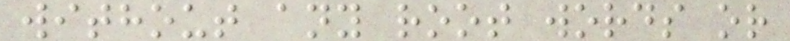without any root words or
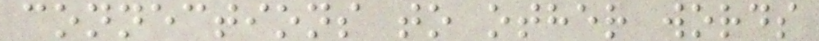connections to other words
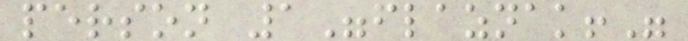person 1"flaznak!"
